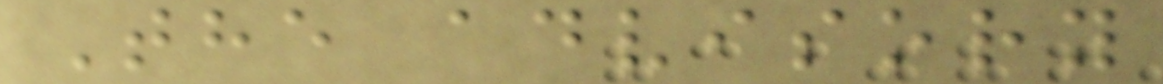The advisory
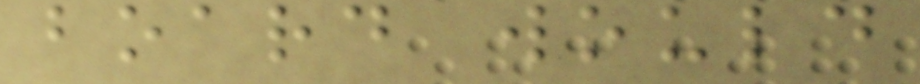board would
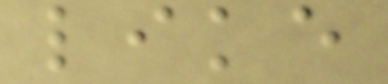like
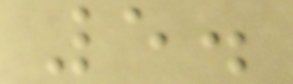5.
